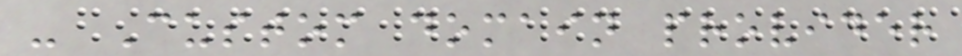- Custom domain provider
